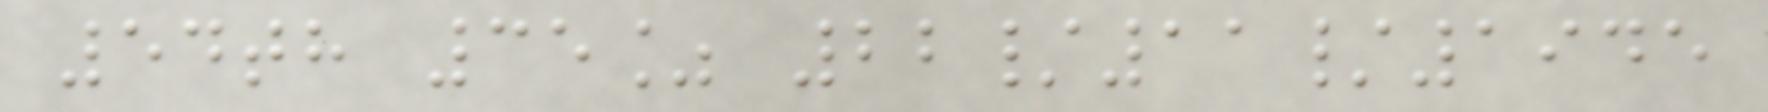54th 35% 22/11/1945
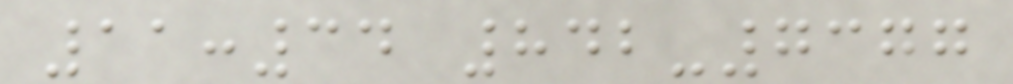11:34 842-7377
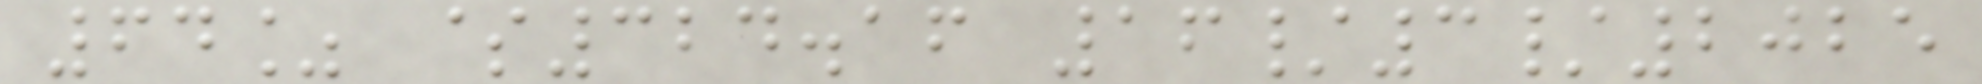64% $324.16 16/3/2025
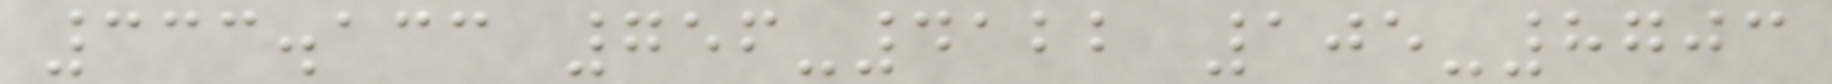333.133 756-4122 105-8703
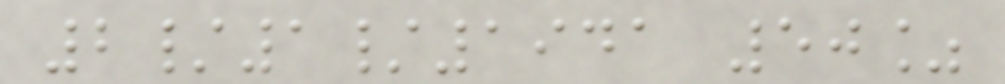2/1/1941 50%
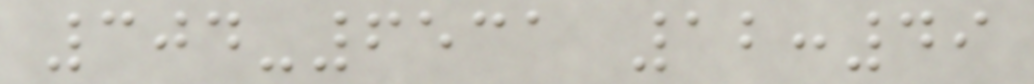304-6531 12:49
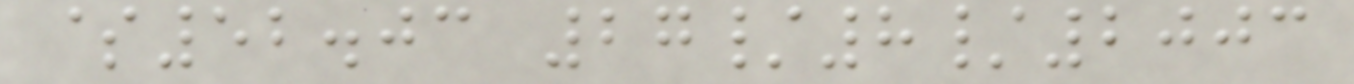$52.03 27/8/2003
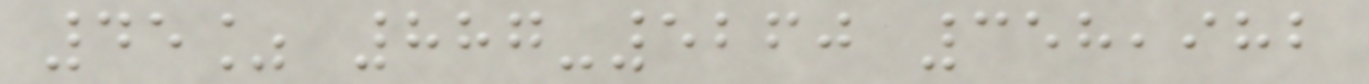45% 887-5260 358,982
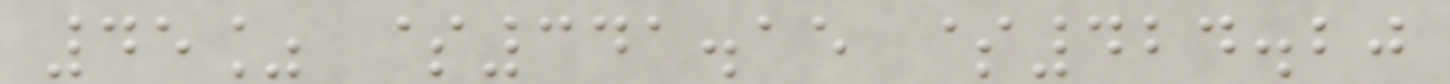45% $341.15 $424.20
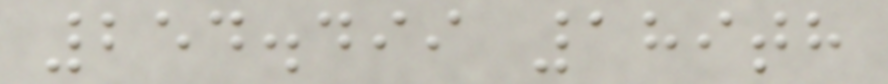254.499 189th
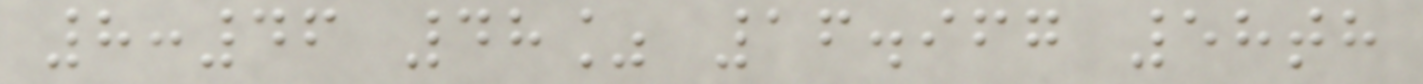8:46 48% 16.967 58th
